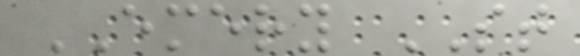EMERY ST
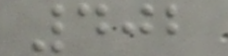402
